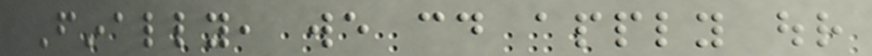Finally, we could apply our
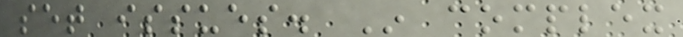set issues. In complex
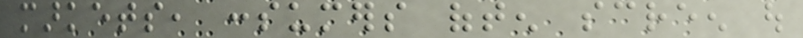markets, consumers often screen out
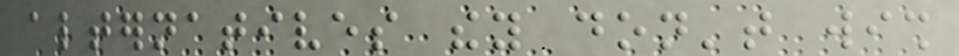alternatives they don't wish
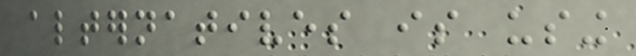alternatives is using
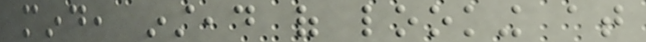mind, instead of looking at
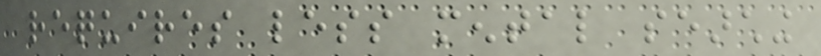requires less mental searching
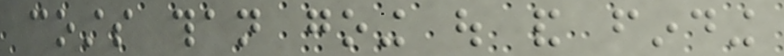costs than going out and finding
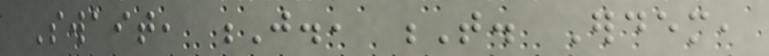Swait, J., T. Erdem,
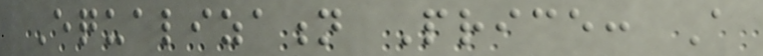Equalization Price: A
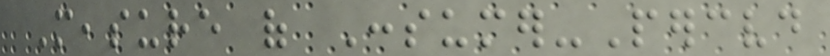Measure of Consumer-Perceived
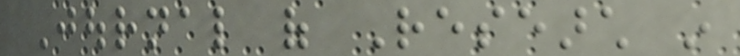Journal of Research in
